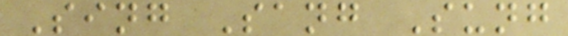Sing Sang Sung
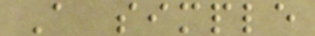A simple
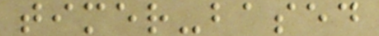timer-based
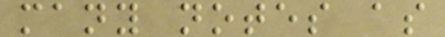many notes as
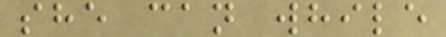she can while
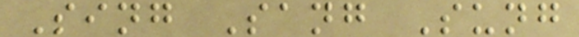Sing Sang Sung
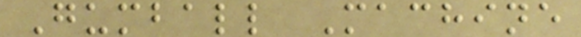Gumball Machine
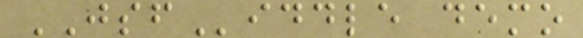JSFiddle demo
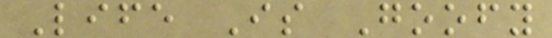Life Is Goofy
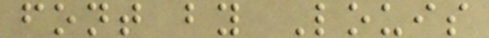font by Louis
